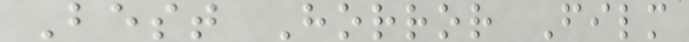Best Horror Film
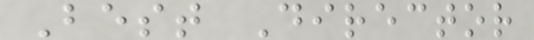Best Director
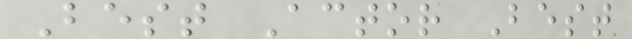Best Actor Best
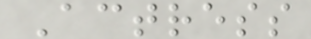Actress
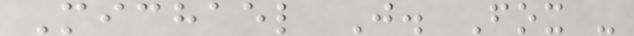Michael J. Fox -
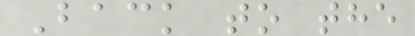Back to the
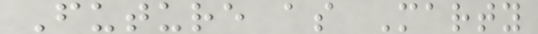Future as Marty
